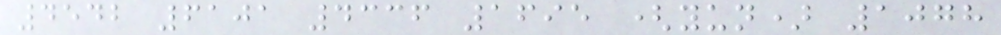4542 6101 4336 1695 (yun) 1078
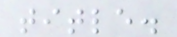title.
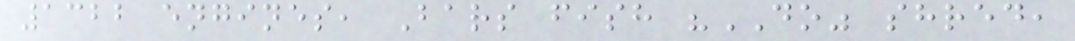1322 engines, Bars fish "DO" shred,
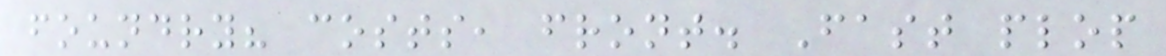foundry? costs, front. Fast plop
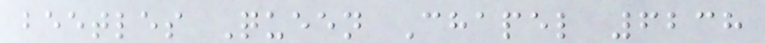beetles Queen Chapel 6238
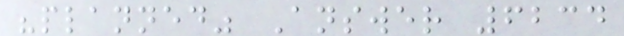"planned" Answer 6234
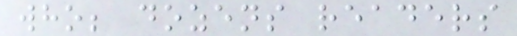who; dozens readers
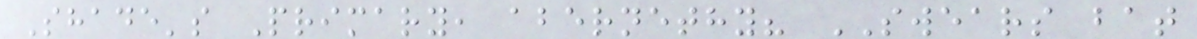Shade's Primary, abernethy? SWEARS bat
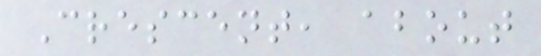Crescent, about
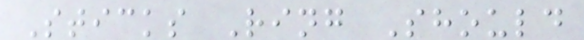Sticks Ring Should
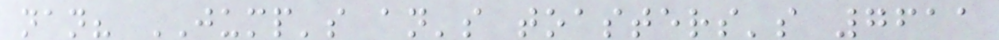nan? JUMP's an's toasters's 7611
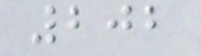202
